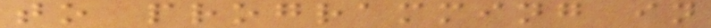to programming in
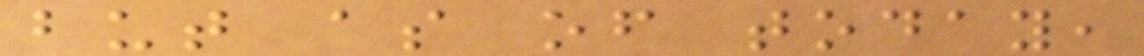but as of today,
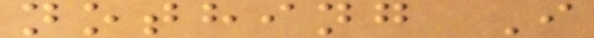nothing I
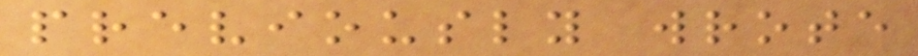previously wrote
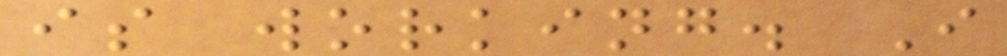is working. I
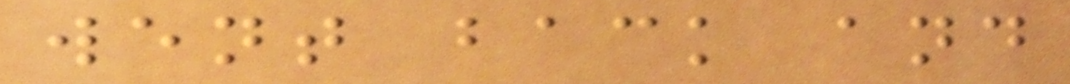went back and
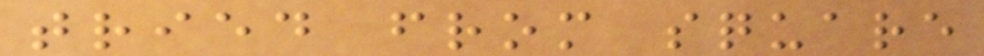tried from square
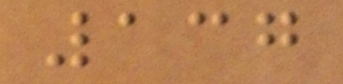137
